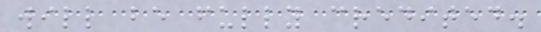will be fully credited.
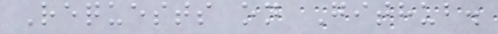Requests on Github.
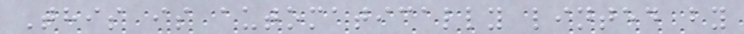This is automatically linted by
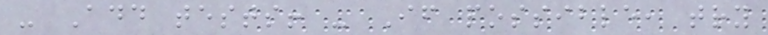- Add tests! - If possible, try
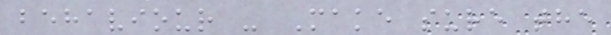behaviour - Make sure the
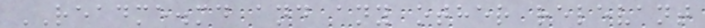README.md and any other relevant
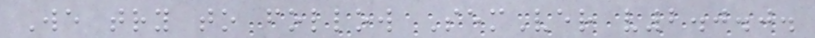We try to follow SemVer v2.0.0.
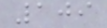109
